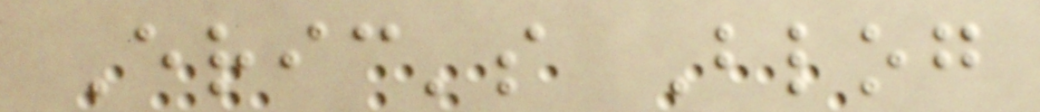Eric's Blog
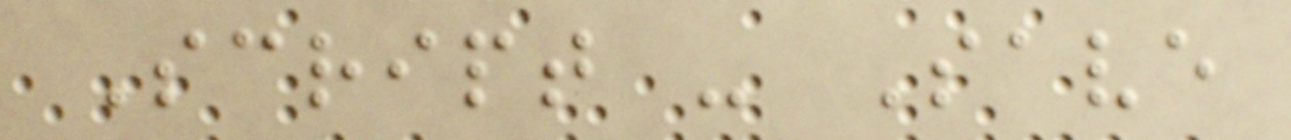Script - Save
